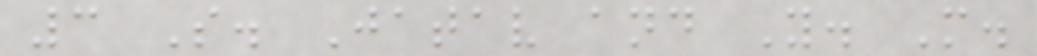3 S. Jatav and Y. M.
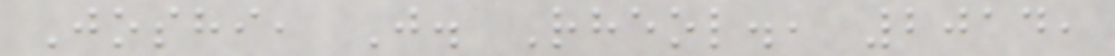Joshi, J. Rheol., 2014,
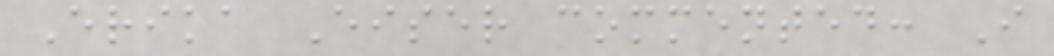Erika Eiser commented: I
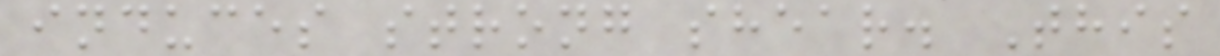induces strong shear. This
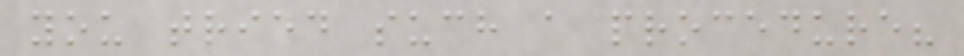you tried such a procedure?
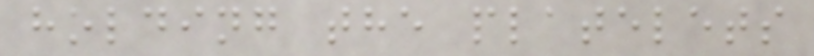holding the platelets
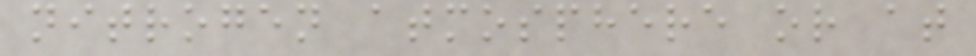nitrogen atmosphere or at
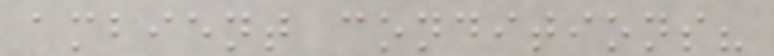ambient conditions?
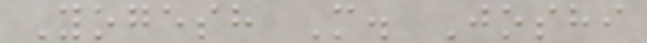Yogesh M. Joshi
